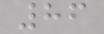86
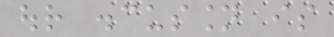our discussion is
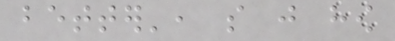better', so just how
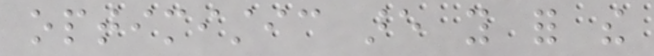optimistic are you for the
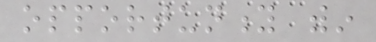opportunity within
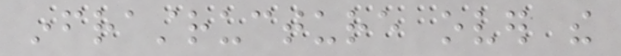infrastructure over the
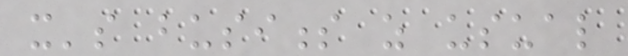it's business as usual
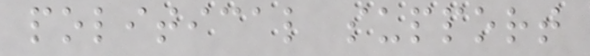political support
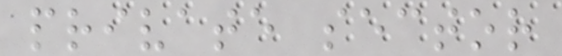private sector
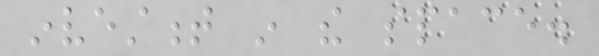investment in the space.
